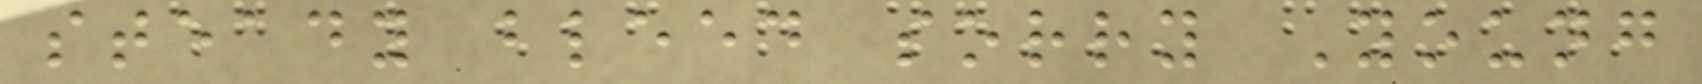steady bleed sorry Young
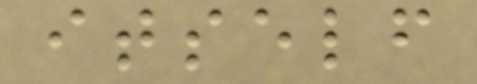itself
